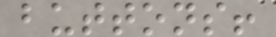buttons!
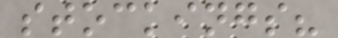stockings?
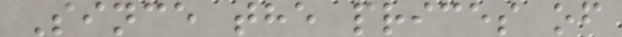Since the prices of
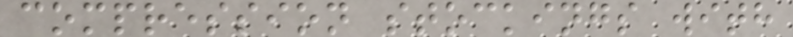compression stockings with
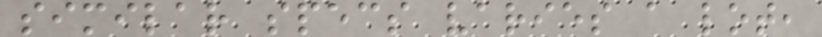similar specs varies a lot,
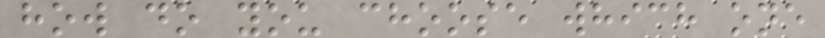how do you choose which one
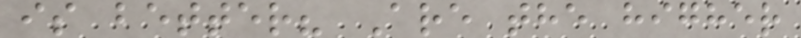is better? Are the higher
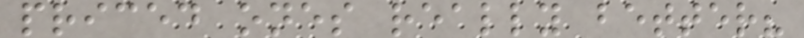priced ones really better?
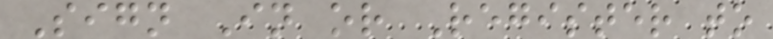Sign In or Register to
